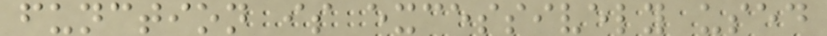function is excessively used
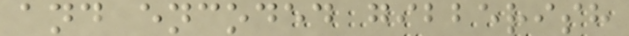and encoded gibberish
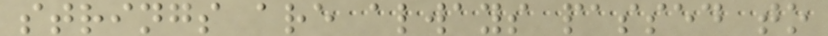strings are always passed to
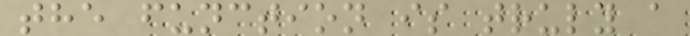the function is truly a
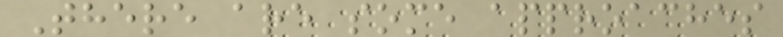There are some approaches
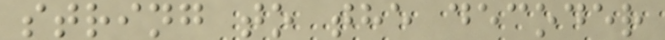string to the decoder
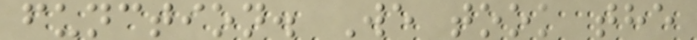function. We took the
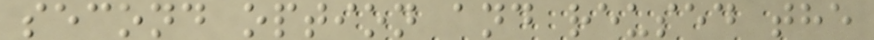second option and reused the
